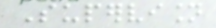Supervision
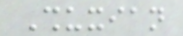Shuxian
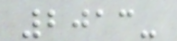2013-
